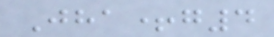Jha+g4
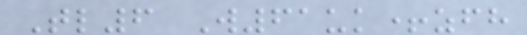Tl6 W61uk+zfh
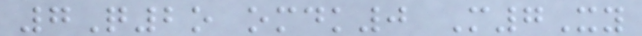7Q2o omdk0 M7Xy
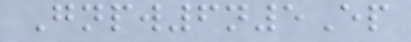Gnpw6n5Ep
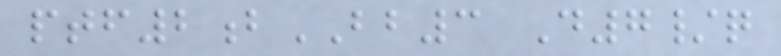ptf2bBB3 D7/q
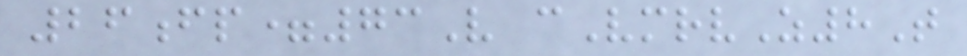26fp=73V cVmrvZ8T
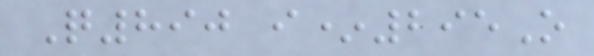Q890 i*295O
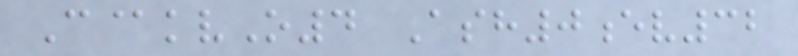C@kvO4 Ash0ev32
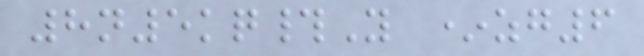8n5kq#Y *zg6
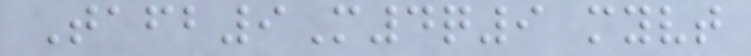Tafb9M4q9 myvt
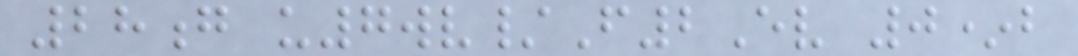28g u7wv/F2Ev 0*b
